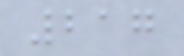217
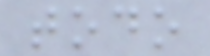todo
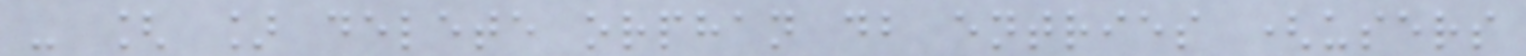- [ ] delete orphan db entries (users
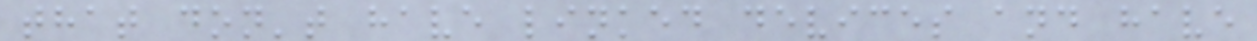that don't have linked devices and have
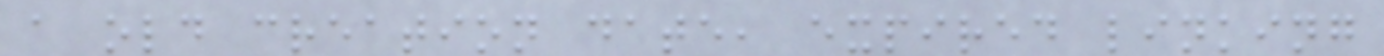a old creation date, expired linking
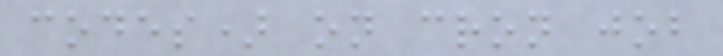codes) on cron job
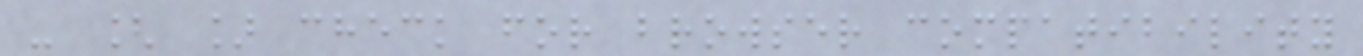- [ ] check for browser compatibility
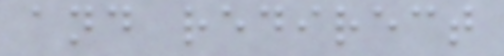and redirect
